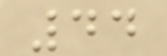44
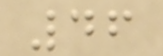46
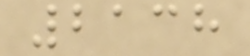2138
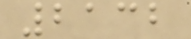2132
